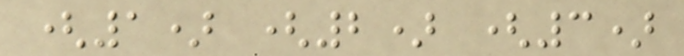(1) (2) (3)
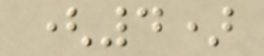(4)
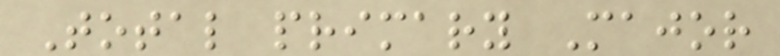Total primary Major
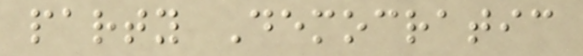party Democratic
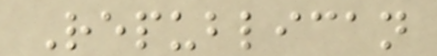Republican
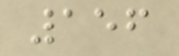156
